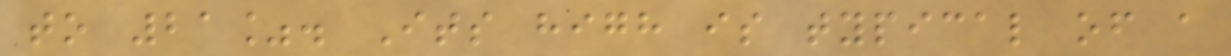to 21%. Its high is typical of a
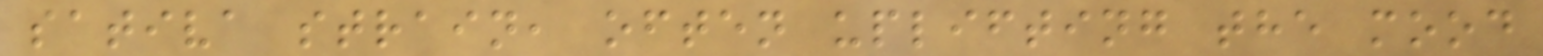sativa strain, often uplifting the mood
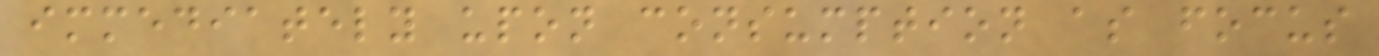immediately upon consumption as focus
